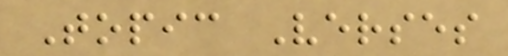Topic Verses
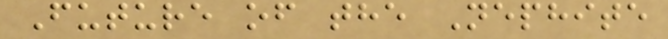Future of the Nephite
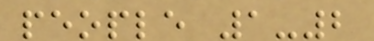people 1-2
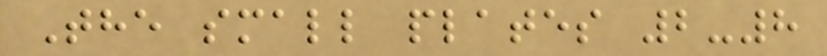The small plates 2-8
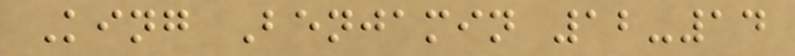King Benjamin 12-14
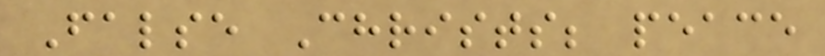False Christs; peace
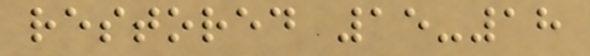restored 15-18
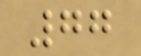77
